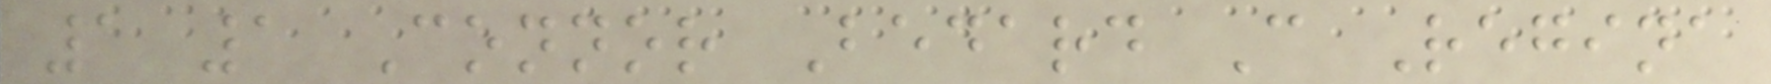1 1 Connor Bedard C Regina
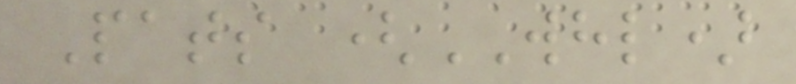Pats (WHL)
